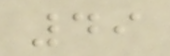49
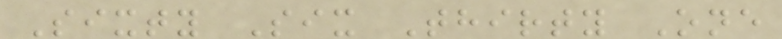Sixty Six Thirty One
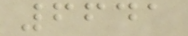6641
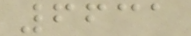6631
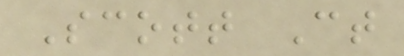Scott Ct
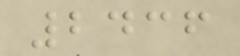2436
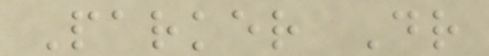Parker Dr
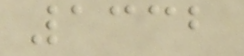1332
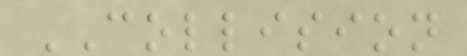COLLISION
